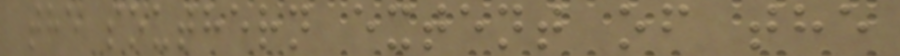the southern extent of the
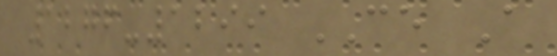1276-1299 CE A
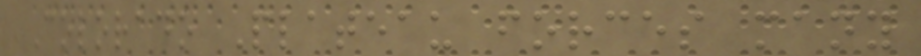Colorado Plateau forces many
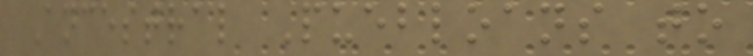Ancestral Puebloans to
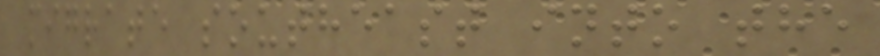migrate southeast into the
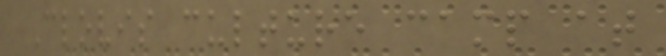Clovis culture camp at
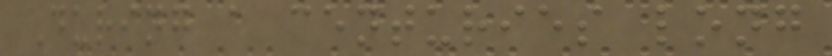During a centuries long
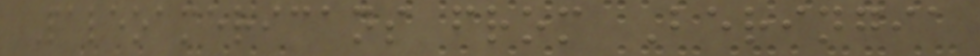Paleoamericans from Beringia
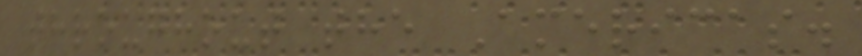throughout the Americas.
